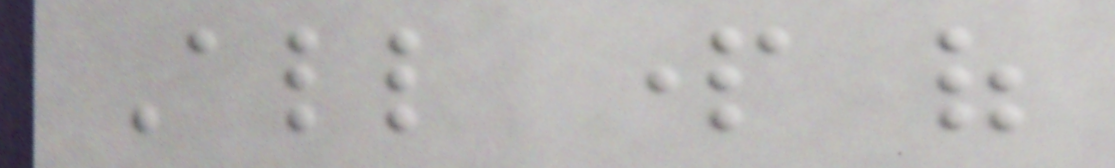All part of
